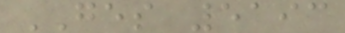GES 5193
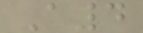A4
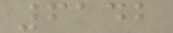6142
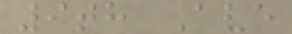9th Ave
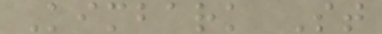Kimbark St
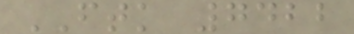FTK 7422
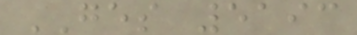GES 5193
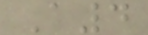A4
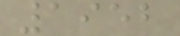1952
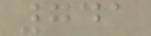741
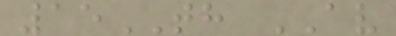15TH AV
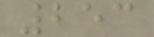253
